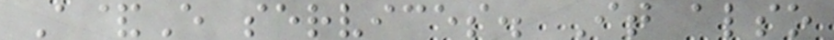A&E services. It also
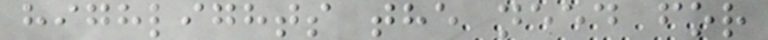highlights the need for
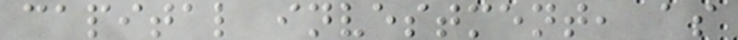capital investment, as
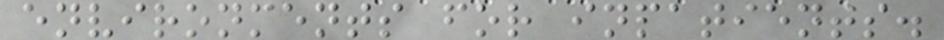environments for inpatients.
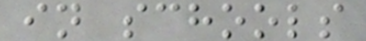in schools
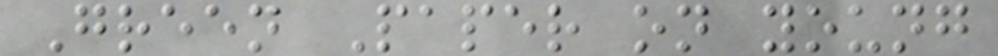Green Paper on young
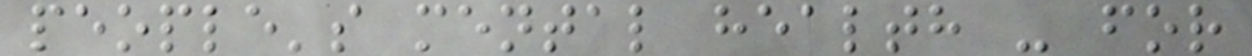people's mental health - for
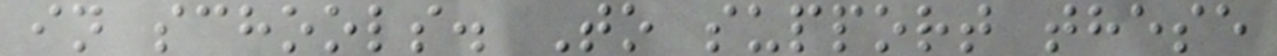in schools. To support these
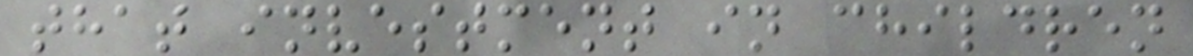that investment in children
